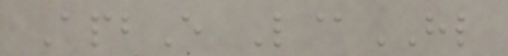ApbE L@HL
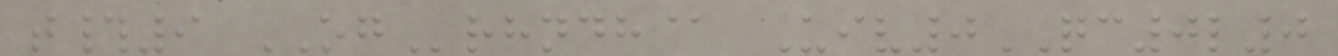t#9 OGrhndh@ Uiv0QC0l0
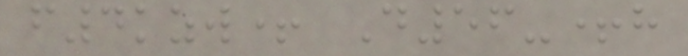f4kzw+ D56-+h
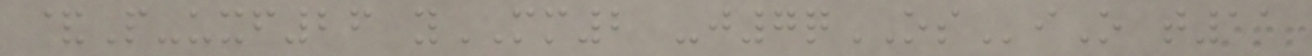&P-uxf26 yMM2 -j7qOSiO t11
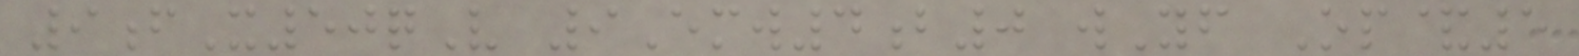9fX50qV 9Emw4b0 wYf Op&5
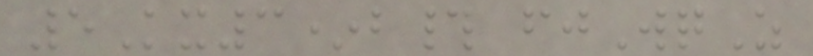5Kx3*b# fjWqZ
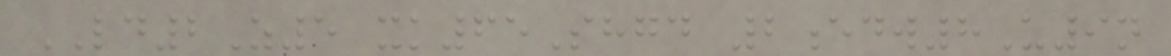LD2Z5 xk65Shgd 2edw8U9n
